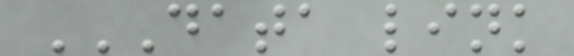DATA LINK
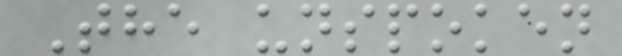The unspoken
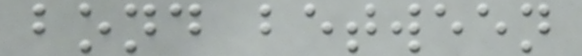bond between
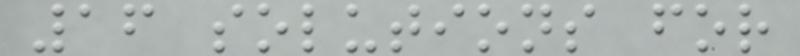16 solutions for
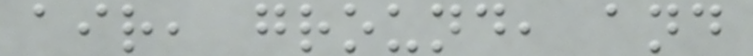air, ground, and
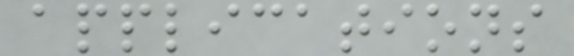applications
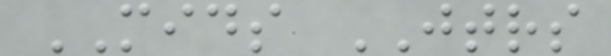MIDS JTRS
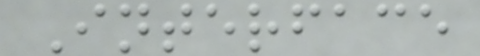Interface
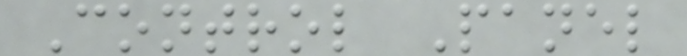Control Panel
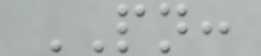PN:
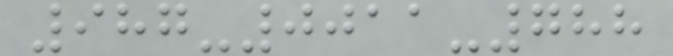987-0011-788
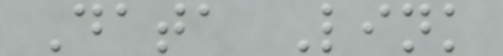Data Link
